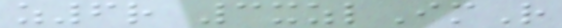z6r 3xzlImR
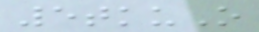5tkuO
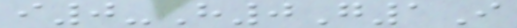i0-H0G1I
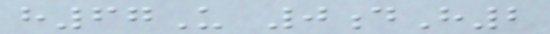h67U 0dH2
